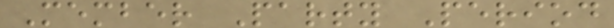Member Party Period
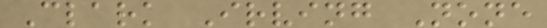Clark Irving None
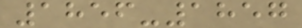1856-1857
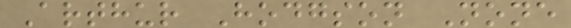Arthur Hodgson None
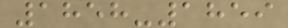1858-1859
